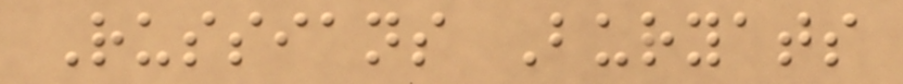Russians Buryats
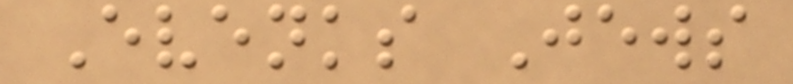Evenks Jews
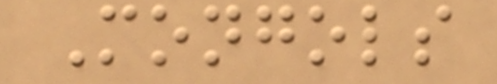Mongols
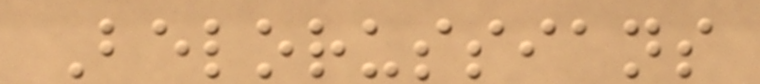Belorussians
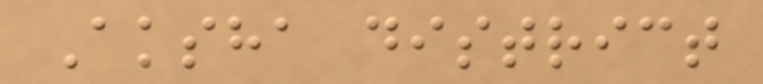Aksha district
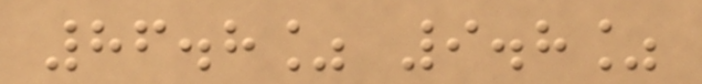86.8% 9.8%
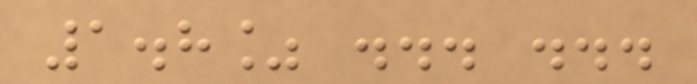1.8% ... ...
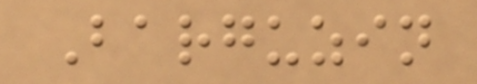Barguzin
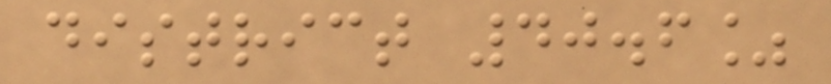district 40.6%
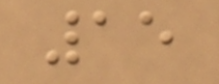15
